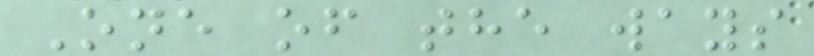One of the ways
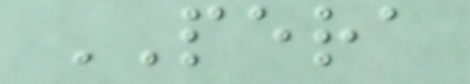PERA
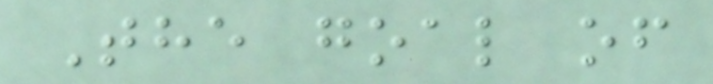The goal of
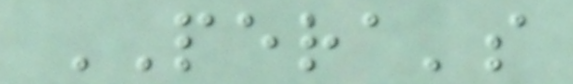PERA's
